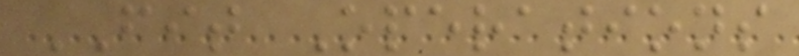FIT Operations
